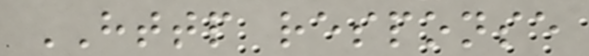HTTP response
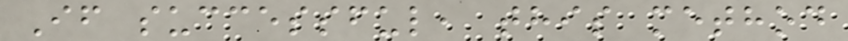If successful, this method
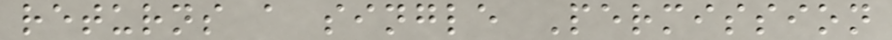returns a single Permission
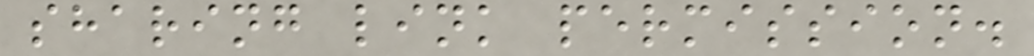sharing link permission.
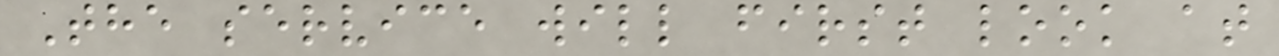The service will first look at
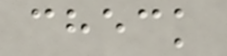check
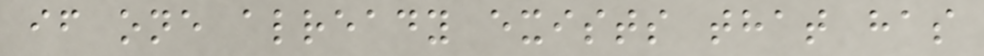if one already exists that has
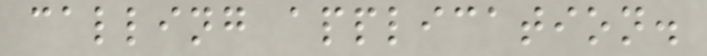calling application.
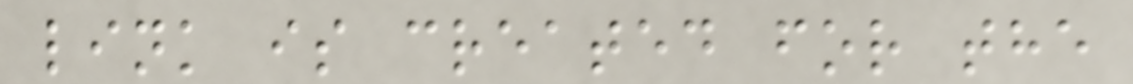link is created for the
